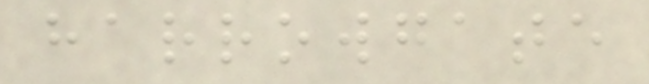harrowgate
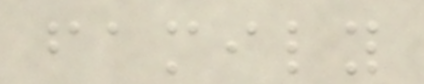family
